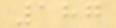187
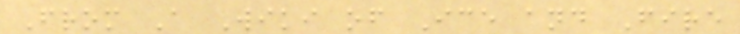From A Wiki of Ice and Fire
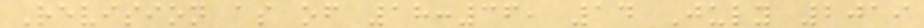Revision as of 18:36, 14 July 2019
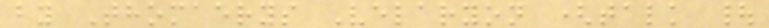by Thomaerys Velaryon (talk |
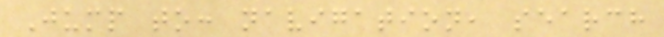Jump to: navigation, search
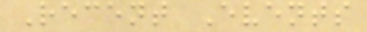Recent Events
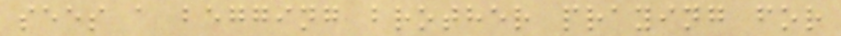sees a begging brother praying for
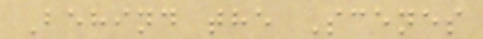Behind the Scenes
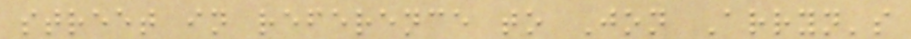street in reference to Jon Arryn's
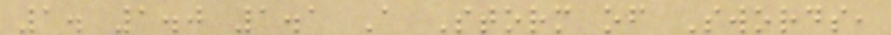1. 1.0 1.1 A Storm of Swords,
